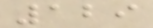129
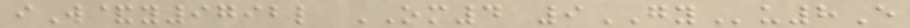iW&y9792l OM4 9GYu8E
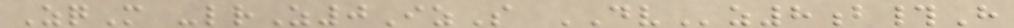ZqM -lrZ0IzS DVz8b#H
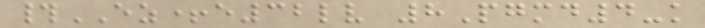#EZ+e32lv 8Pgmd4-k
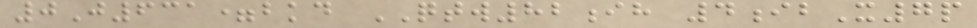0J631=bkd QTW82ih 4ibX7p
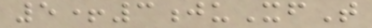5+3juXfT
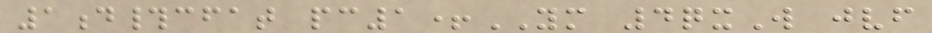1d#cfat pc1+YM 4qxW jvf
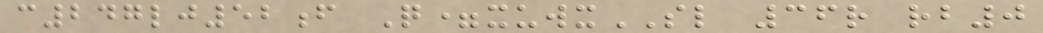c247lj52f Q=xuwxSL 36r rb0
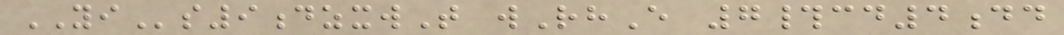YIs9dzxwT wRhE 7#cd4dd
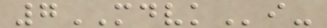7MDVKi-
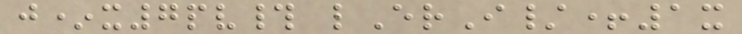j*x7pv# lErI/+1x
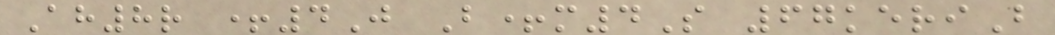Ah8r +4J B+m4S 67keriB
